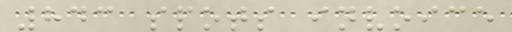843 spots invoice
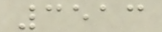3513
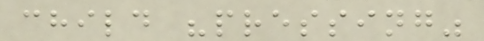child "pressing"
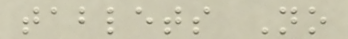tablets No
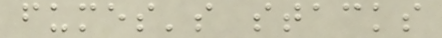fumes's stacks
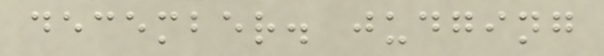december. judging
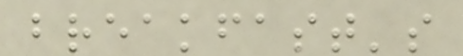breakfast's
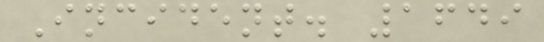Incident. 1649
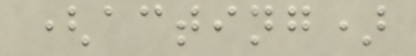(acting)
